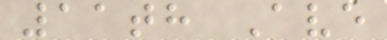11th Ave
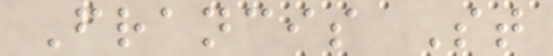Francis St
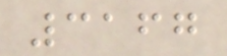3167
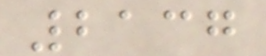2137
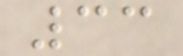33
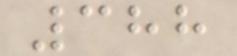388
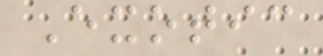Exotic
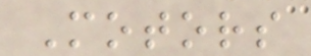Motors
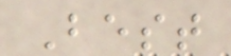Best
